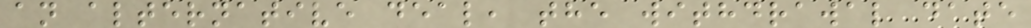an alternative deal, the withdrawal date
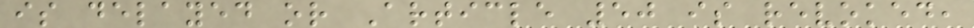is delayed or Article 50 is revoked,
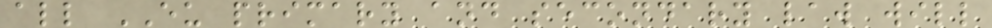all EU primary and secondary law will
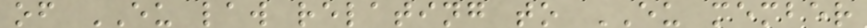of EU law relating to EU member
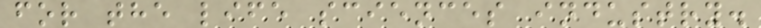for the life sciences industry.
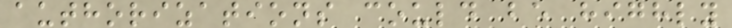authorizations could be highly
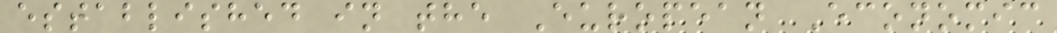established in the European Economic
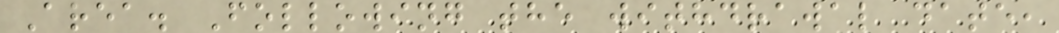Area. Following the withdrawal date,
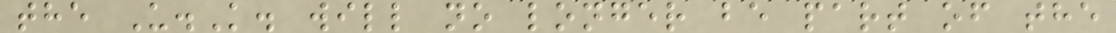the U.K. will no longer be part of the
